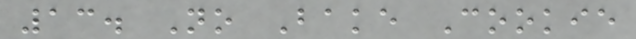13. No Bake Cookie
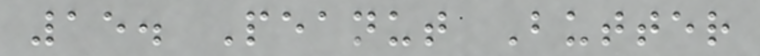15. Peanut Butter
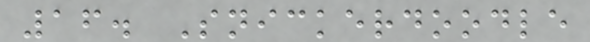16. Snickerdoodle
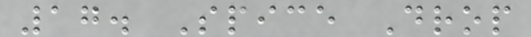17. Spice Drop
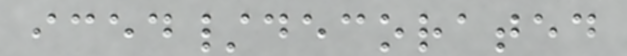iced/decorated
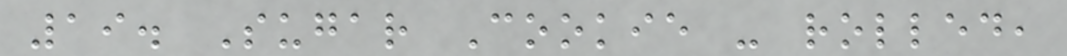19. Sugar Cookie - rolled,
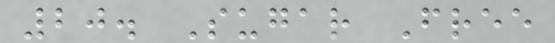20. Sugar Free
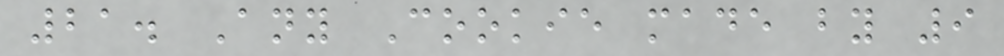21. Any Cookie made by 9
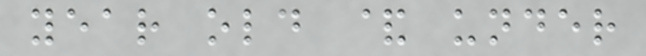year old & under
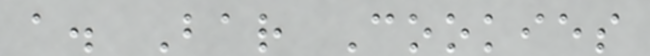a. Bar Cookies
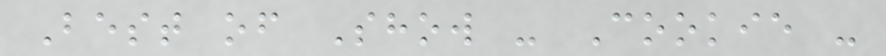Best of Show - Cookie -
